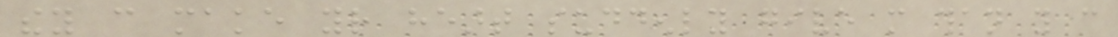they can make your heart suddenly give more than you can
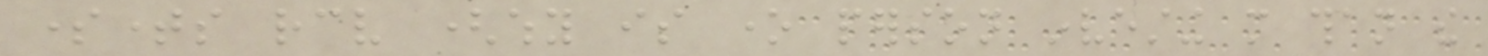sometimes receive (why is one person investing more than the
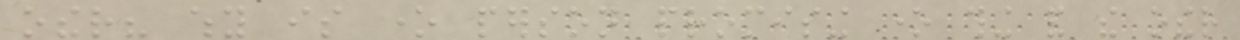other? why is one person promising one thing and the other
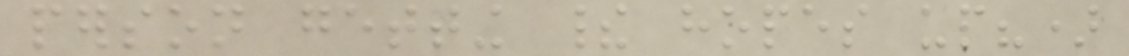person getting their hopes up?)
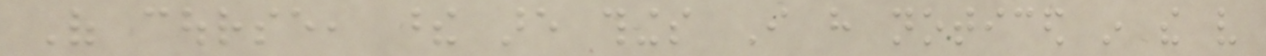Of course, these are things I have noticed in the very
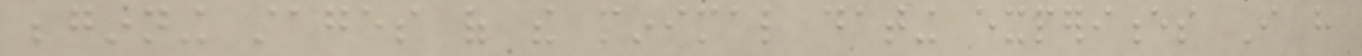beginning stages of the minimal dating experiences I have
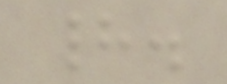had.
